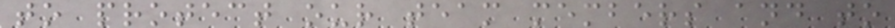to protect our team members and to
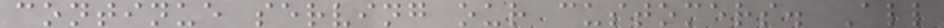continue serving our customers. All
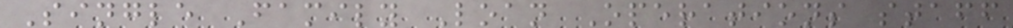Single Family Loan Operations staff
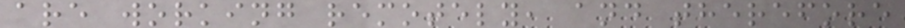are working remotely, and therefore
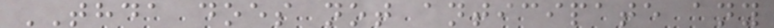THDA does not anticipate any
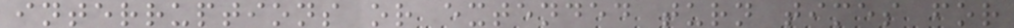interruptions or extended turn times for
